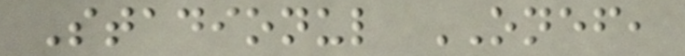Stadionul ONEF,
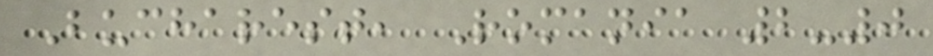Bucharest, Romania 2-0
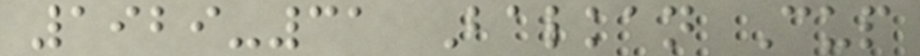1929-31 Balkan Cup
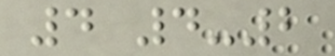4 4-2
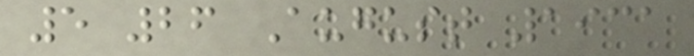5 26 August 1931
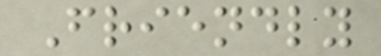Friendly
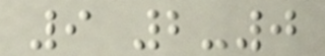9 2-0
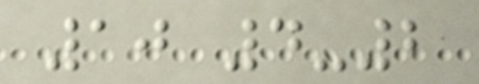10 4-2
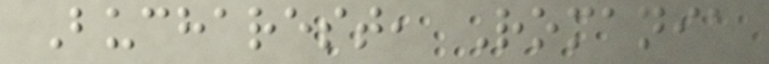Bucharest, Romania
